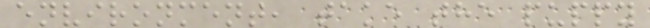environment, take the puppy
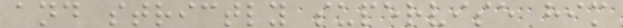and strictly supervise him
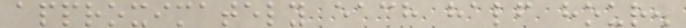approximately each half hour.
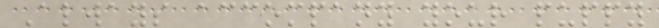Always accompany your puppy
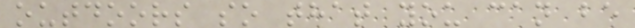outdoors so that you can be
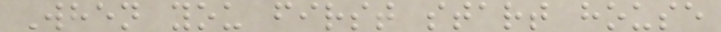When you first start house
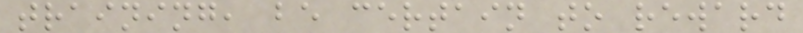training, be certain to reward
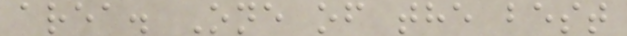area. One of the best
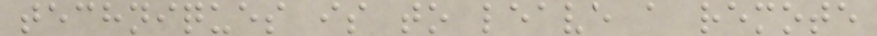techniques is to leave a remote
